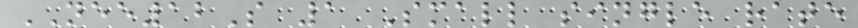NEE12S 1 Small single rate
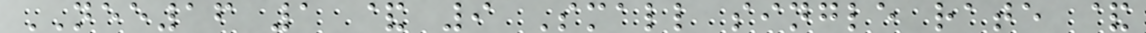NEE16 1 & 9 Small single rate &
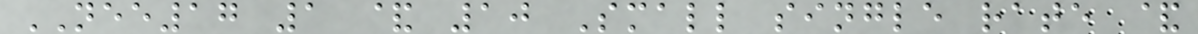NEE17 1 & 10 Small single rate &
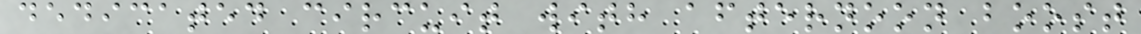dedicated circuit with afternoon boost
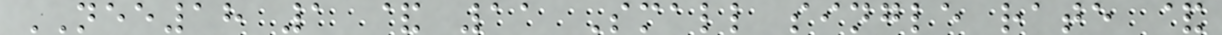NEE18 1 & 11 Small single rate &
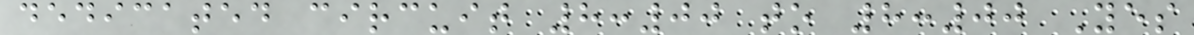dedicated circuit 8:00 to 8:00 Yes
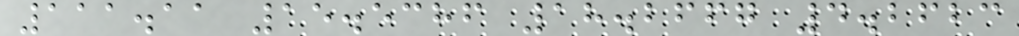111.11 15.5386 18.2667 4.2623
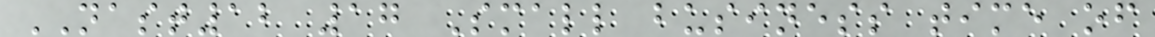NAST12 17 Small business time of
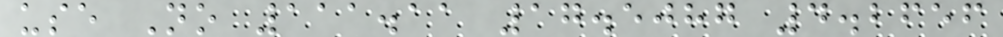use No 111.11 17.5087 4.2656
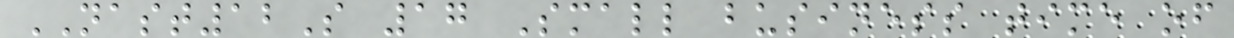NAST12S 17 Small business time of
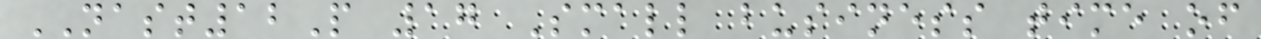NAST12P 17 Small business time of
